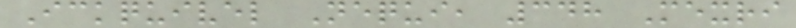Ickquivel Nequi, 348 Mexri
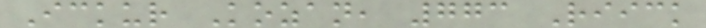Ickur Kozan, 773 Riick
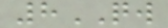8QW
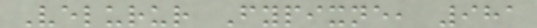Velurur Fypixne, 981
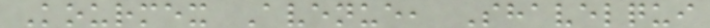Kourmex Avenue, Shavelqui
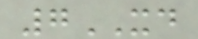7XD
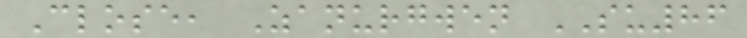Close, Zanurgwen SU86
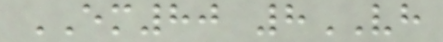EM80 8VH
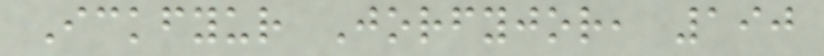Ickfyur Jorfyjor, 190
